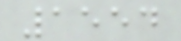1554
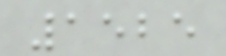1525
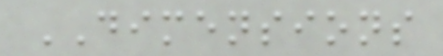DIMENSIONS
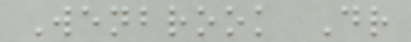Wenbrook Dr
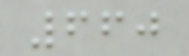660
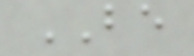BE
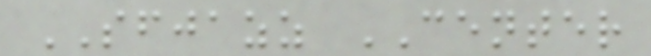SFJAZZ CENTER
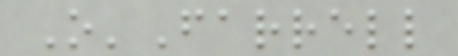O'Farrell
